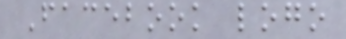Facebook logo
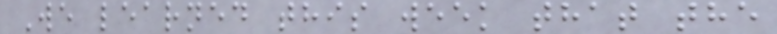We learned this week that the
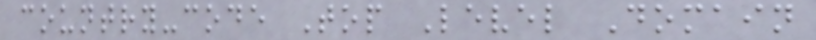country-code Top Level Domain
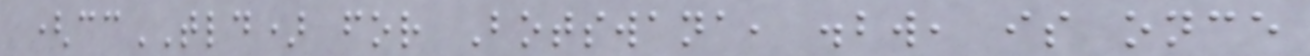(ccTLD) for Botswana, .bw, is once
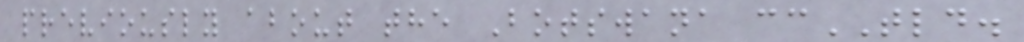previously about the Botswana ccTLD.
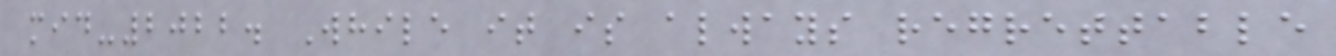mid-2022. While it is always regrettable
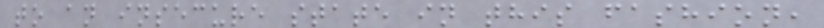to an insecure state in this fashion,
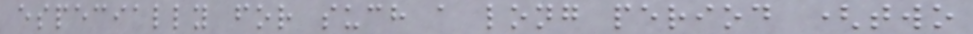especially for such a long period (two
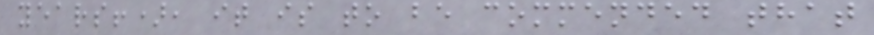years!), it is to be commended that
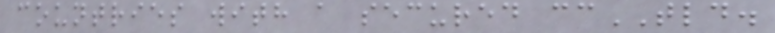countries with a secured ccTLD.
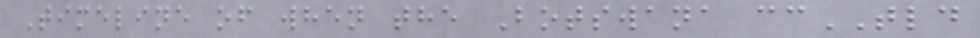Timeline of when the Botswana ccTLD
